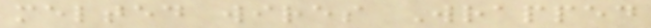melted wires Wrapped
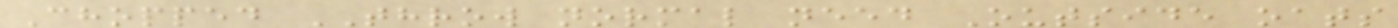Chopped THROW normal need Outside oats
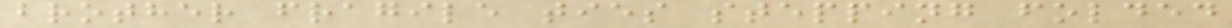brother fragile ties stepping folded
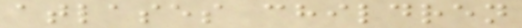atlases children
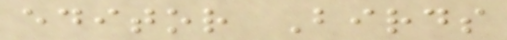editor Birds
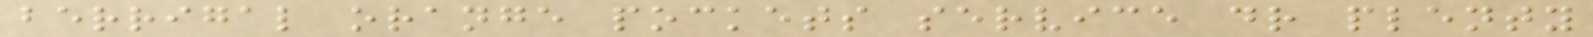berrigal orange pockets service dr plenty
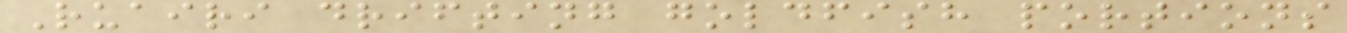Ruairi drifting goldfish portions
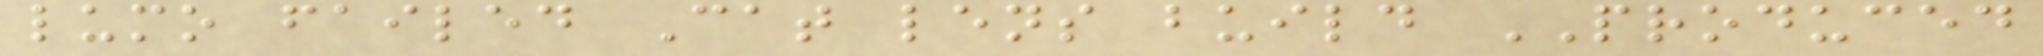lumo failed Cat lens build PRODUCED
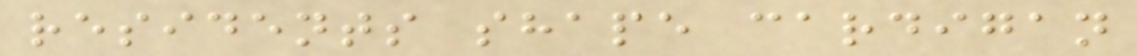residents shape cardigan
